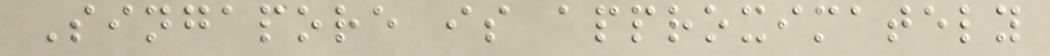Singapore is approximately
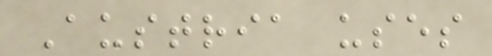Austria uses
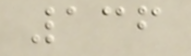136
